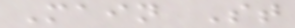Main St
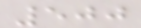500
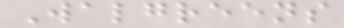Walgreens
